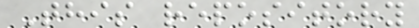This repository
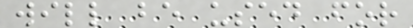will be used for
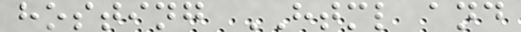hosting HTML and
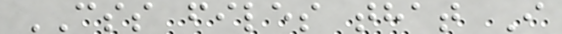CSS files that I
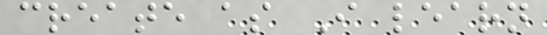create as I learn
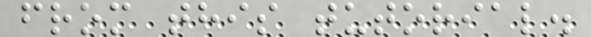from this tutorial.
